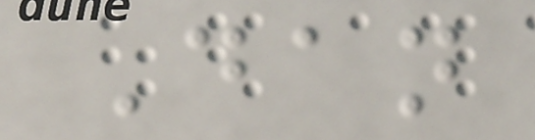Dan
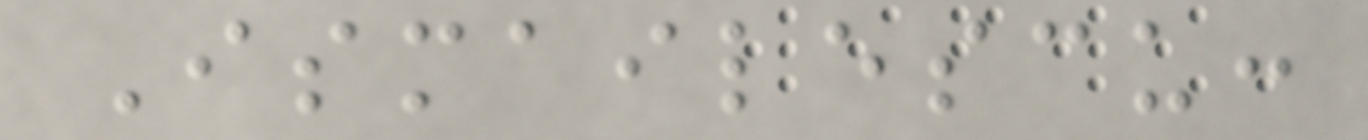Ismailescu:
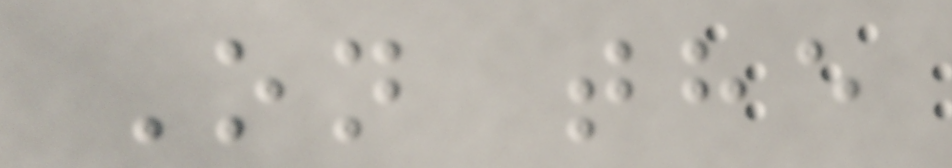On the
